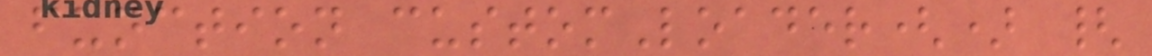function customLoader() {
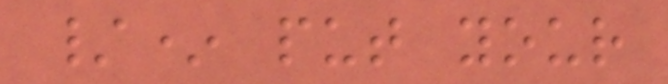/* put your
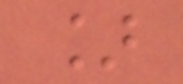]
